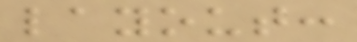layout:
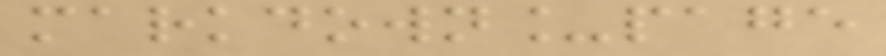markdown_page
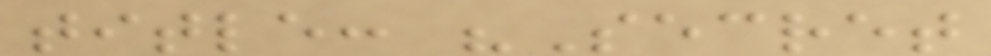title: "Secret
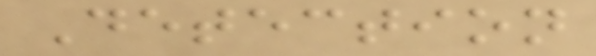Detection
